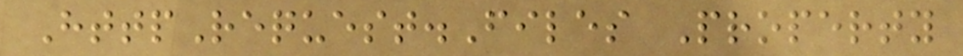HttpRequest.Files Property
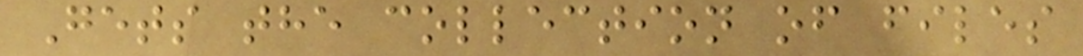Gets the collection of files
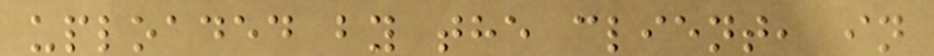uploaded by the client, in
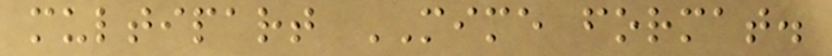multipart MIME format.
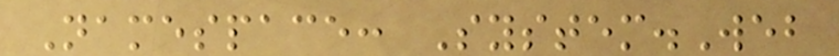Namespace: System.Web
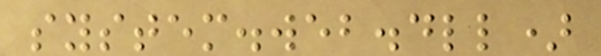system.web.dll)
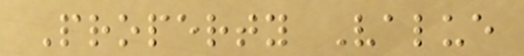Property Value
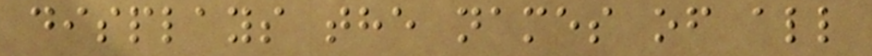displays the names of all
